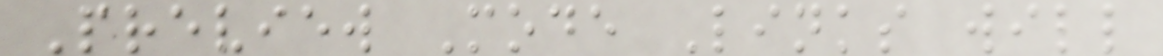Preview Mode Links will
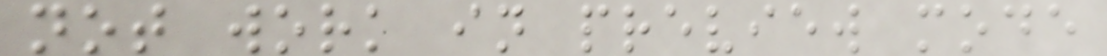not work in preview mode
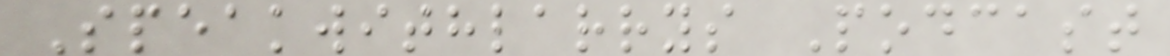Speakwithlarrys Podcast
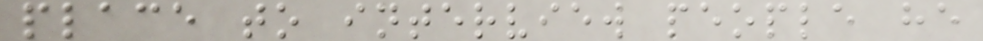place to interview people he
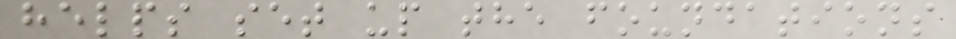helps set up the foundations
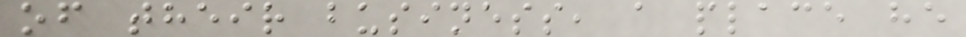of their business, a place he
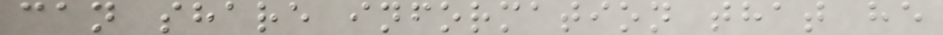can share information that he
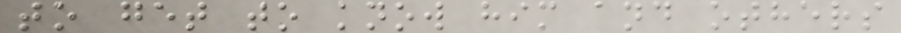to get to know him and others
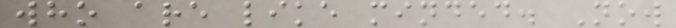who are like minded. Now
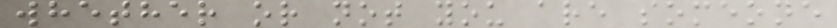whether or not you are someone
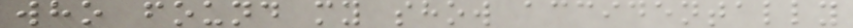who found my show accidentally
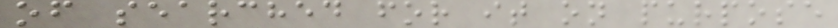of searched for it on purpose
